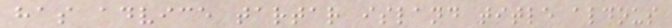has advice tartar island title aldous
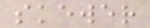skewer
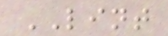LINT
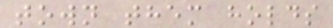town them holds
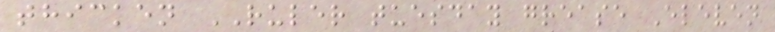thicken RULER tuesday grease Eleven
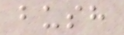bush
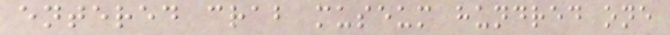entered crab museum hundred one
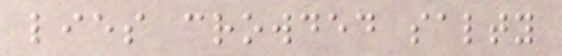lies crowded salty
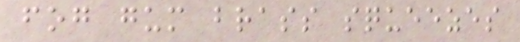fog gum brass squeezes
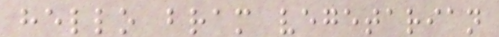hello bram vegetarian
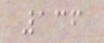136
